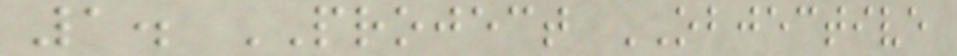1. PROJECT OBJECTIVE
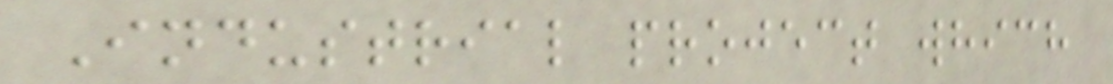Industrial project which
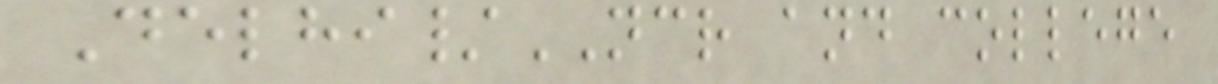Delhi/NCR and college
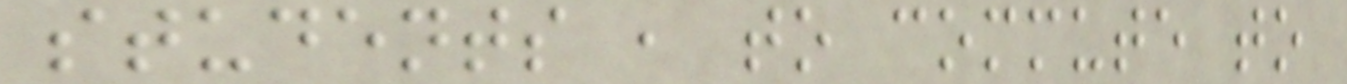students , to commute to
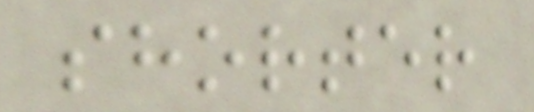shorter
